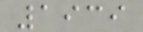1939
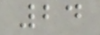24
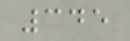345
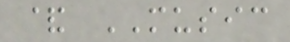& MUSIC
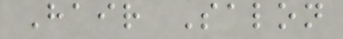Hair Salon
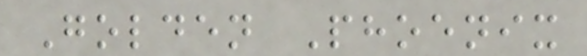Golden Phoenix
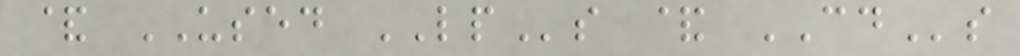& USED LPs & CDs
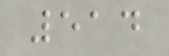514
